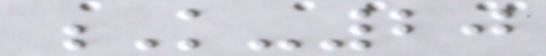K-20
